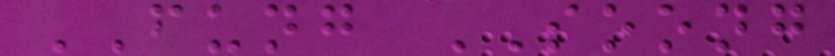FUNG SOONG
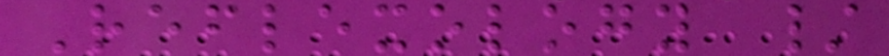Reflexology /
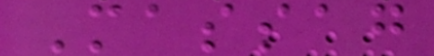Massag
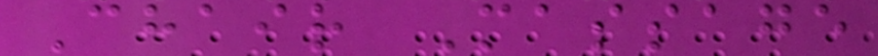Chair Massage
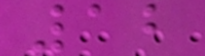12
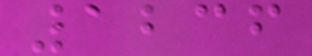1236
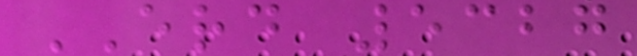ERD 5327
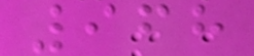968
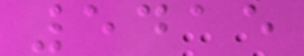5415
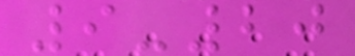9-20
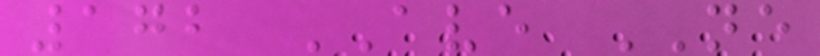172 AVE NE
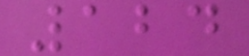124
